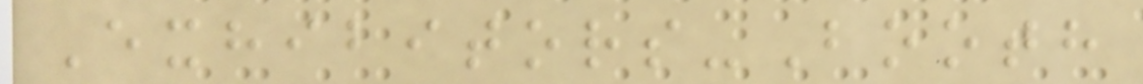Exhibitors-Booth
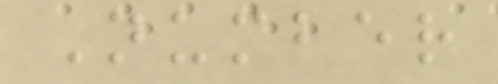Number
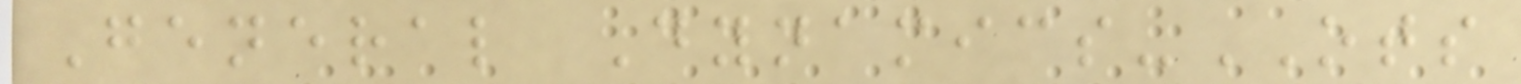General Dynamics-OTS
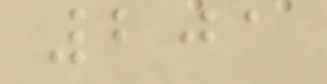201
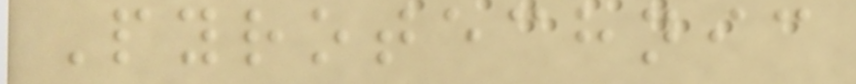Pyrotechnic
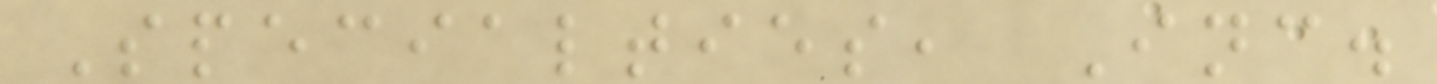Specialties, Inc.
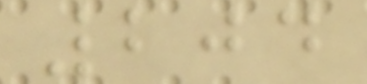204
